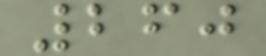260
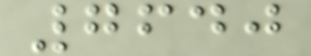7640
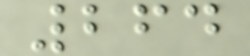264
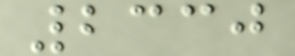2330
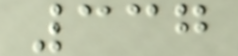337
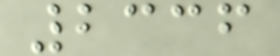2336
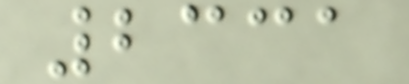2331
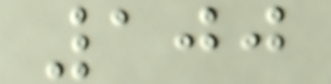100
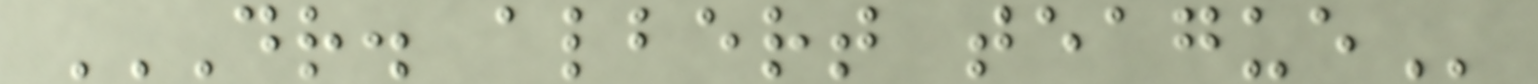DR. ALBERT TEAGUE
